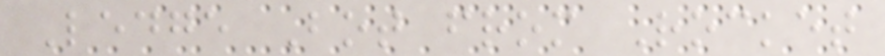Ledge Bot from Rocket
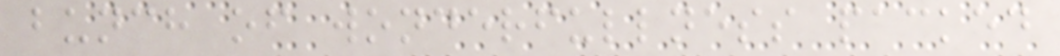bunch of wonderfullness packed
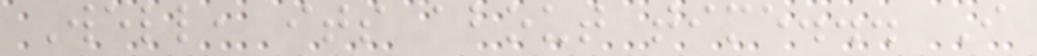Well, its about time... I
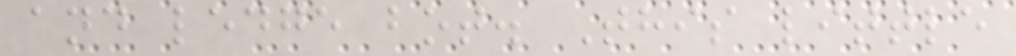and ledge bot. This little
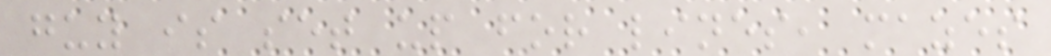guy is set up for lines, mazes
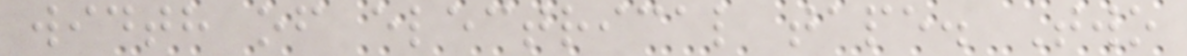width of electrical tape. Two
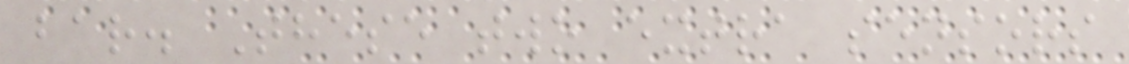bar. These two extra sensors
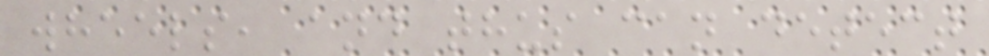wheels, and thus can detect
